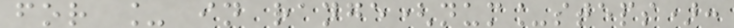for _ in range(num_steps):
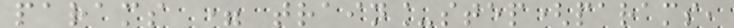params = train_step(params,
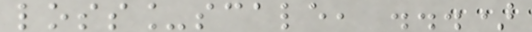loss_scale, ...)
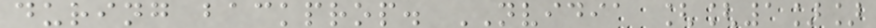during backprop. NVIDIA [[1]]
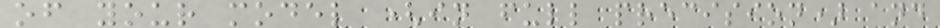of your model (in full precision) and
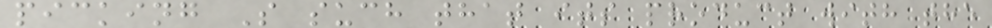picking S such that its product with the
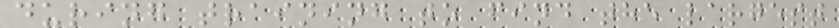during training to find the largest
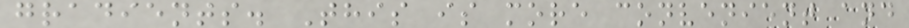gradients. This is more convenient and
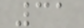31
